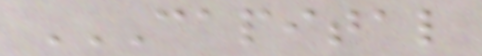CAPITAL
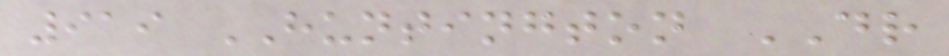919 HUNTINGTON DR
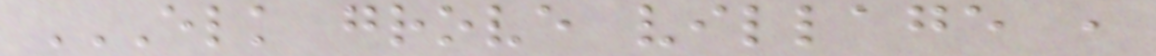ELK GROVE VILLAGE ,
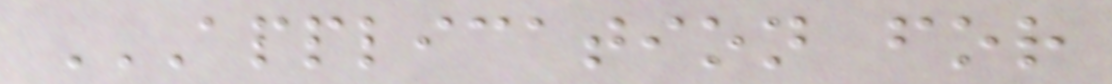APPLICATION FOR
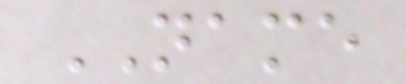NAME
